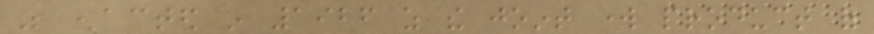was enacted in 1926 as the joint work product of
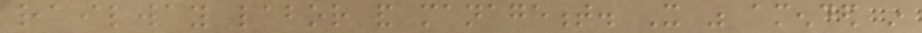railway labor and management. It was amended in
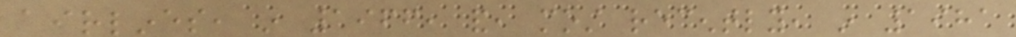airlines, in 1966, and, most recently, in 1981
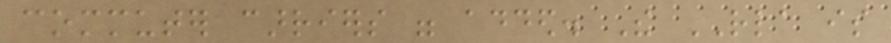commuter carriers were added. The RLA is
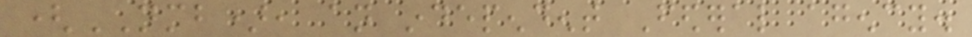(NMB), an independent Federal agency.
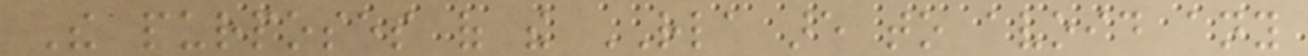The purposes of the RLA are to avoid any
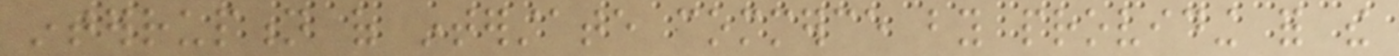interruption of interstate commerce by providing for the
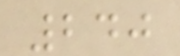240
